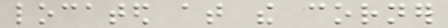located at the corner
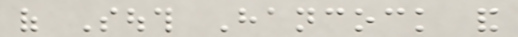of South Hancock and
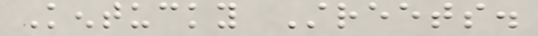Kentucky Streets.
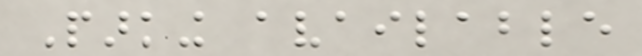Parking available
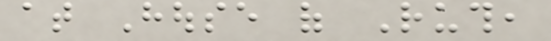at House of Ruth,
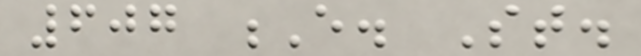607 E. St.
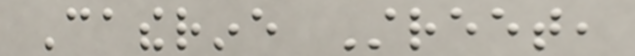Catherine Street,
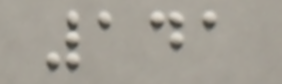141
